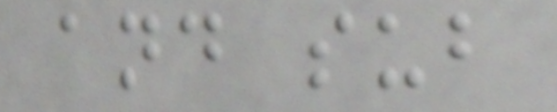and sub
